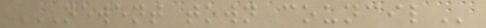NEWENT TOWN COUNCIL
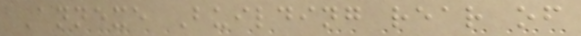Annexe Building rear of
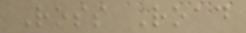Ross Road
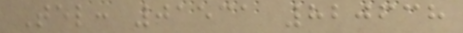Tel: 01531 820638
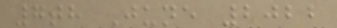7th June 2022
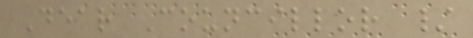Dear Councillor /
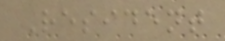Resident
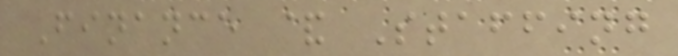Finance & Staffing
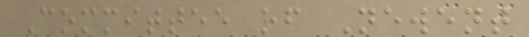Committee of Newent
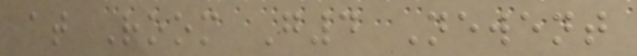at Room G4 Newent
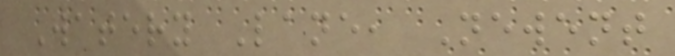Watery Lane, Newent
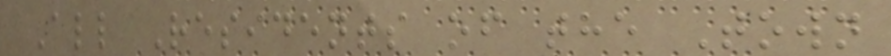All Residents of the Town
